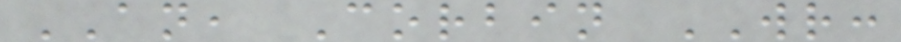AN, Corbin WR:
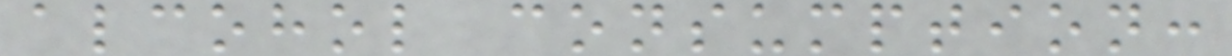alcohol consumption:
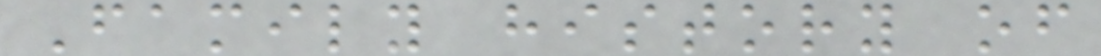Family history of
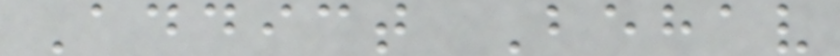Addict Behav
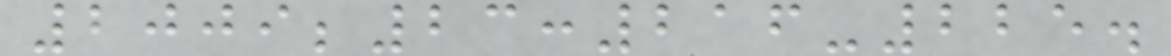2009;23:216-225.
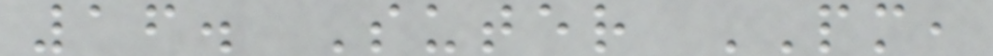16. Suter PM,
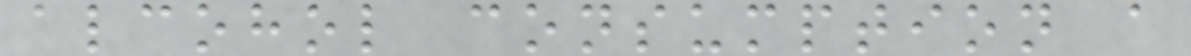alcohol consumption a
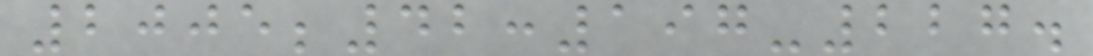2005;42:197-227.
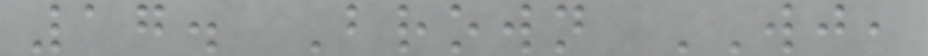17. Brown WJ,
